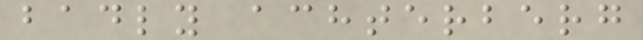badly achterberg
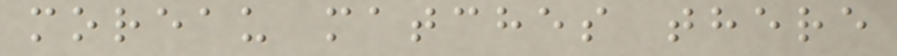moreau matches there
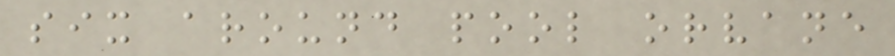six around pool orvane
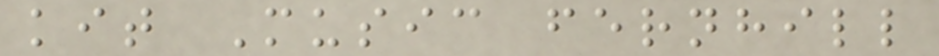kit Music fernhill
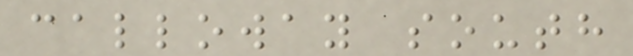calloway south
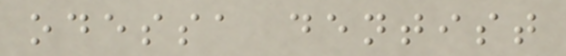odessa dentist
